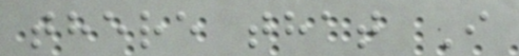there that I
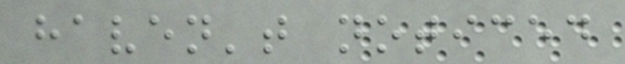haven't noticed
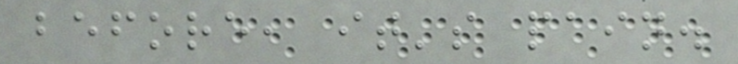before, it's pain.
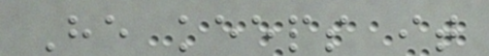He keeps it
